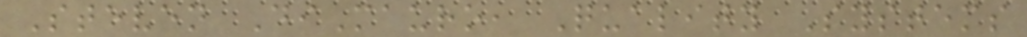Steven DiMauro, Quality Systems
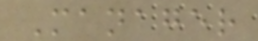Manager
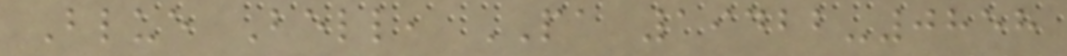Blue Bell, PA 19422-0858
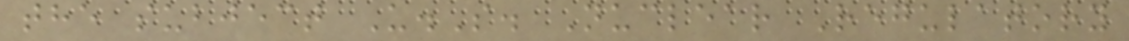the subject U.S. Nuclear Regulatory
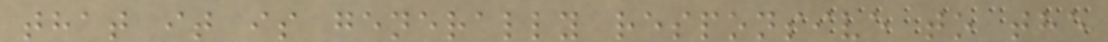that it is generally responsive to the
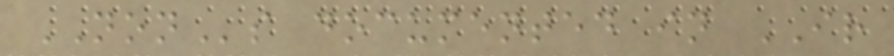NONs documented in IR
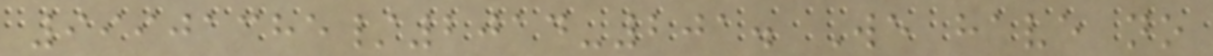99901385/2014-201. We have no
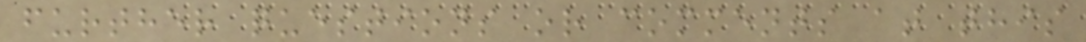further questions or comments at this
